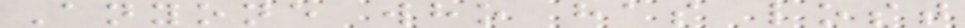Anyone who has lost
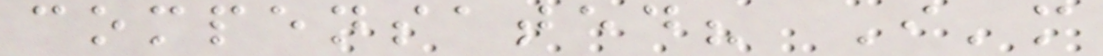compensated? I'm
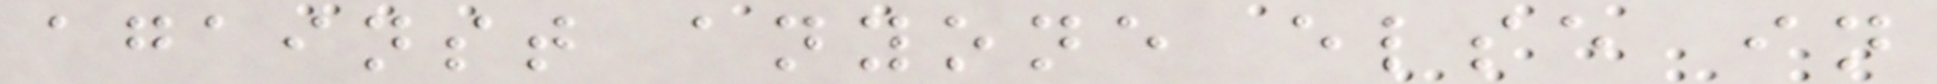against anyone else in
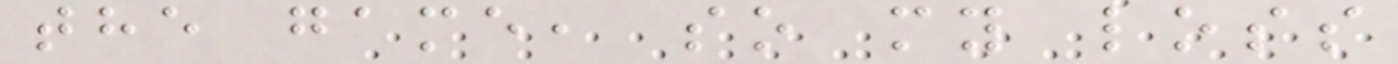the game, so my loss
